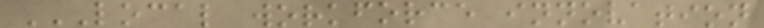LOCAL WORKFORCE INNOVATION
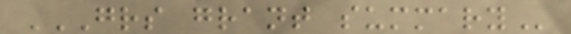GRS GRANT SUMMARY
